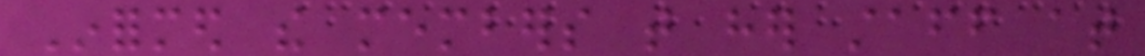Informed the members that her staff at
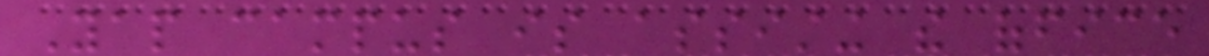Yap campus is assisting the office
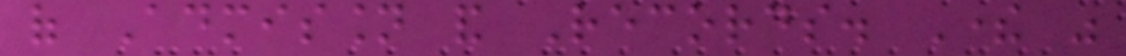of Admission and Records. There was
